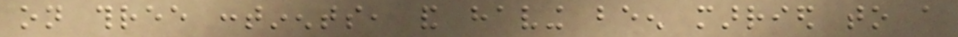on three continents, and having been married to a
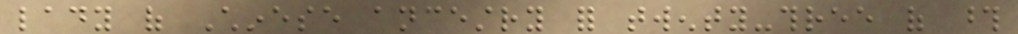lady of Chinese ancestry for twenty-three of those
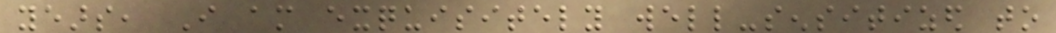years, I am exquisitely well-sensitized to
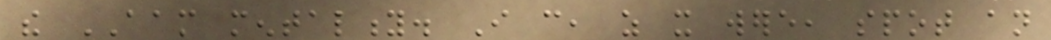the AAM mentality. I can, as it were, spot an
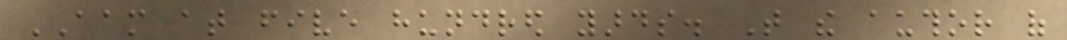AAM at five hundred yards. That the author of
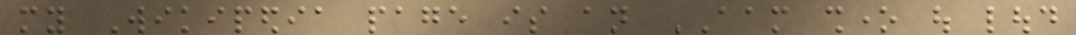my Wikipedia page is an AAM shone out loud
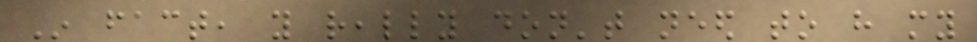In fact, you really don't need to have my
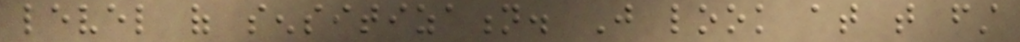level of sensitization. Just look at that first
